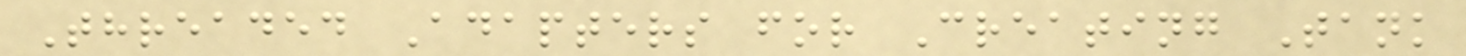Threaded Adapters for Creating Tank
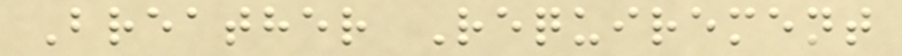Breather Requirement
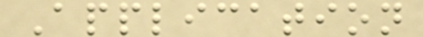Application
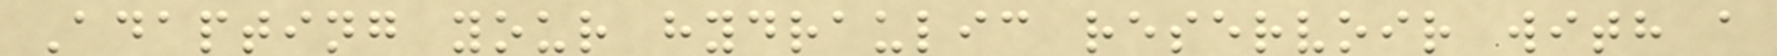Adapting your hydraulic reservoir with a
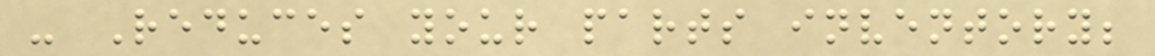- Reduces your parts inventory;
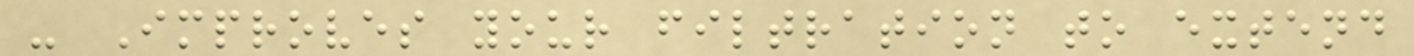- Improves your filtration to extend
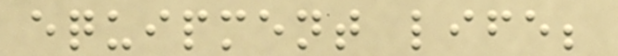equipment life;
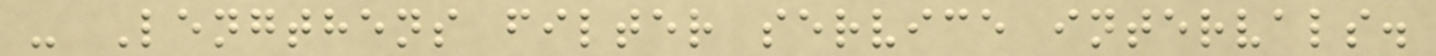- Lengthens filter service intervals.
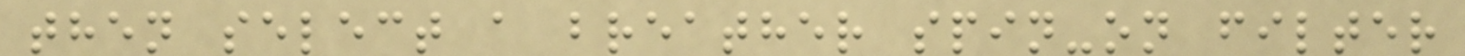then select a breather spin-on filter
